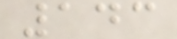143
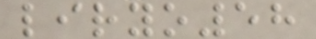liryo58
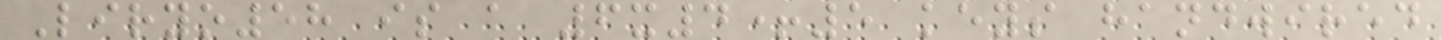Liryo58 is a 6x4+5 keys handwired
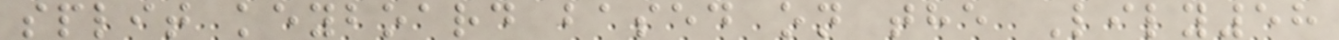split keyboard based on the Lily58
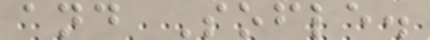and Sofle.
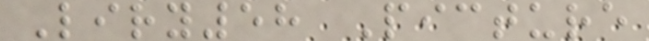Liry58 Picture
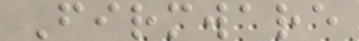Firmware
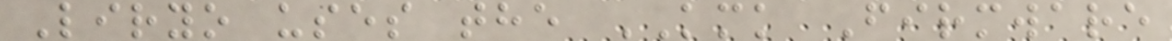Liryo uses the KMK Firmware
